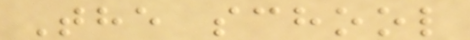The school
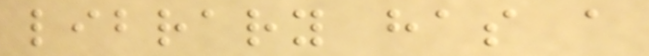library has a
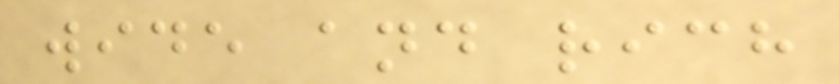wide and rich
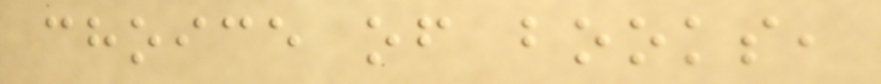choice of books,
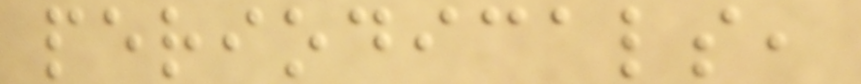periodicals,
